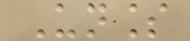Unless
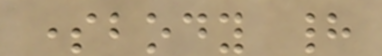somebody had
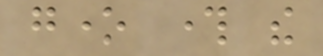gone through the
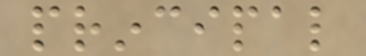principal
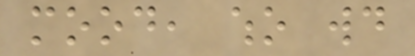mood, who would
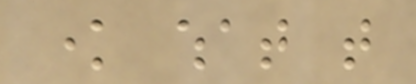know what that
